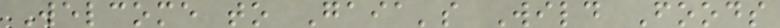Welcome to Gaia's Wild Foods
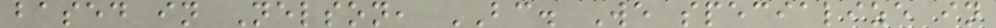based in Nelson, BC. We specialize in
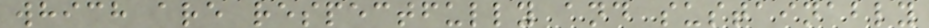which are respectfully and sustainably
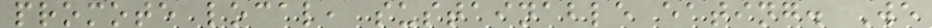promote local, sustainable eating. We
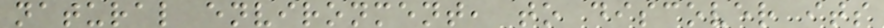natural environment, to discover its
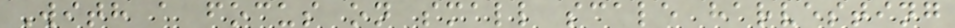With a focus on small scale harvesting
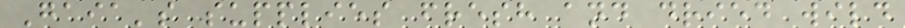Gaia's supplies fresh and dried wild
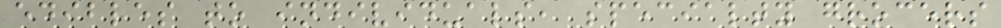edibles to individuals, specialty grocers
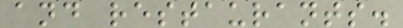and restaurants.
